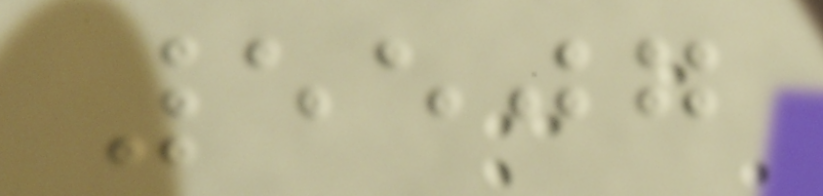5507
